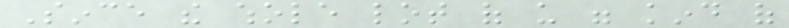Since the whole lot of us were kind of
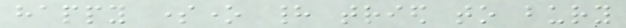happy someone had tried to bury
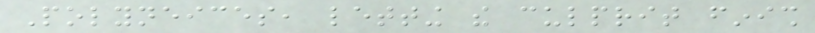Polyneices, letting the culprit finish
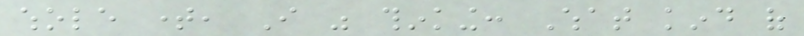whole time, I was thinking: What kind of
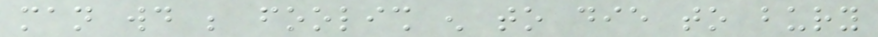man would be foolish enough to die to bury
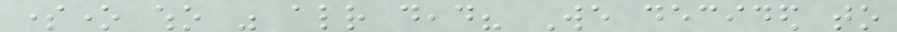someone who was already dead? We decided to
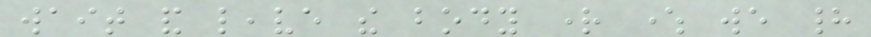wait and leave the body right where we had
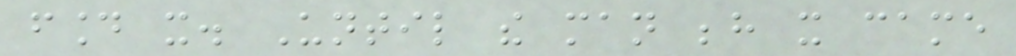found it. Until the man behind it came
